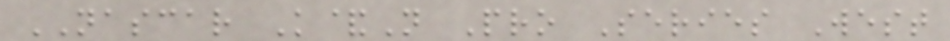NASCAR K&N Pro Series West
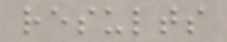results
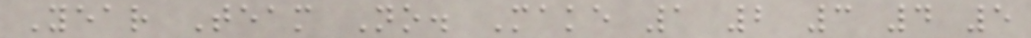Year Team No. Make 1 2 3 4 5
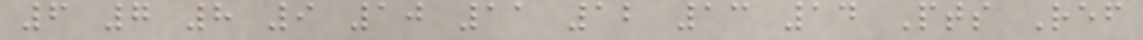6 7 8 9 10 11 12 13 14 Pts Ref
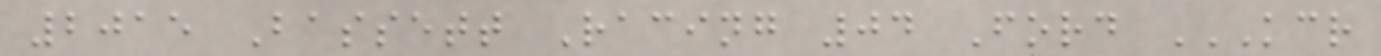2015 Bassett Racing 04 Ford KCR
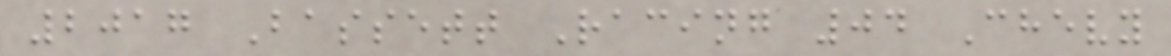2017 Bassett Racing 04 Chevy
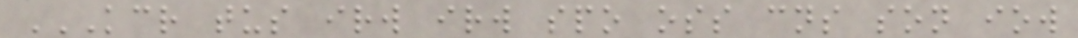KCR TUS IRW IRW SPO OSS CNS SON IOW
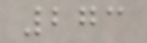273
